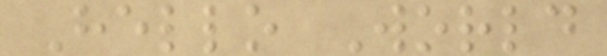Hello World
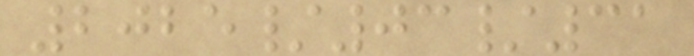2025/03/31
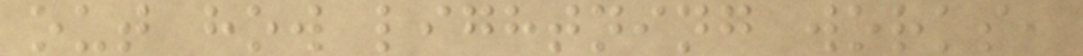out how lightning works,
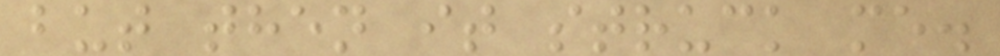but then it struck me.
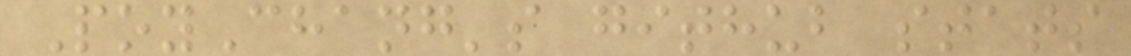PoyChang's github stats
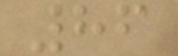86
